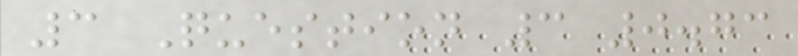3 Question 3 0.73
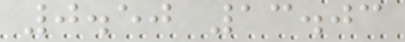0.50 13.03
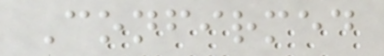Confirmed
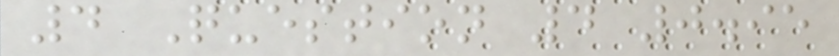4 Question 4 0.95
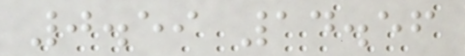0.59 14.56
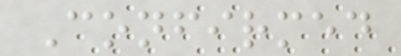Confirmed
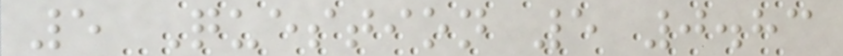5 Question 5 0.83
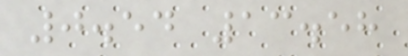0.54 13.58
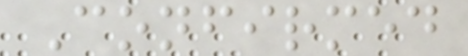Confirmed
